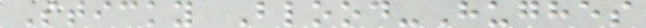Sticky Blood-Hughes
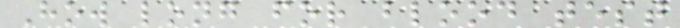How long for blood test
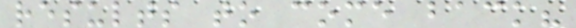results to come back?
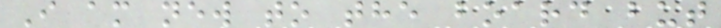I am new to the board but
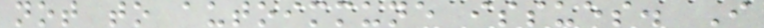not to autoimmune issues. I
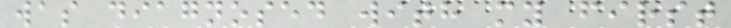was diagnosed with my first
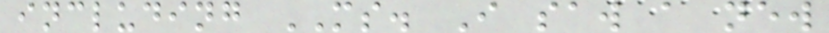including MS. I saw a new
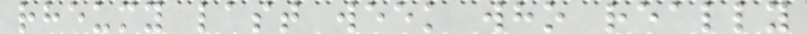rheumy last week who really
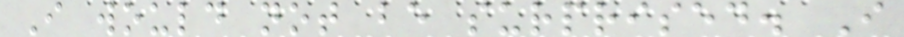I would not be surprised. I
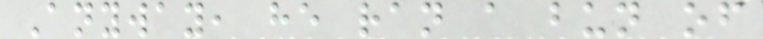Anyway, he ran a bun of
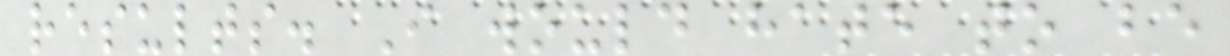results. I would hate to be
